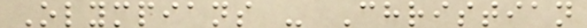Olympians - Christian
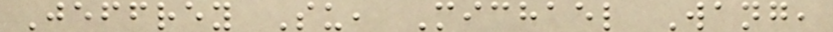Jeffrey Su, Michael Wang,
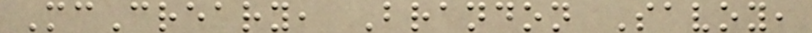McCreary, Brandon Savoy,
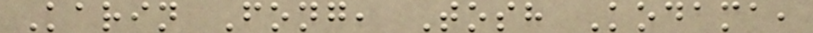Karin Fong, Tosh Kodama,
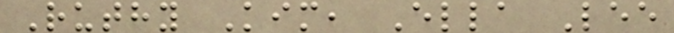Ruthy Kim, Ella Lee
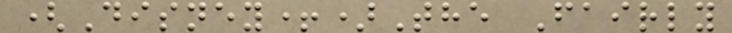(Disney+)The Fairly
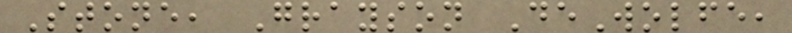Stone, Grayson DeWolfe,
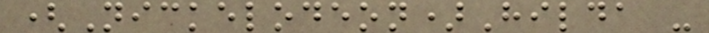(Nickelodeon)Hilda -
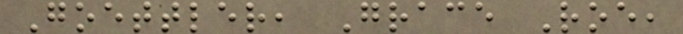Goettler, Grace Roe,
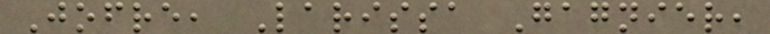Jofre, Larissa Gagnier,
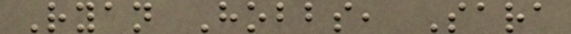Ryan Hobbs, Sara
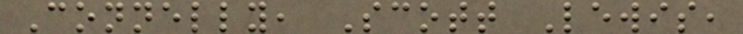Connelly, Scott Lewis,
